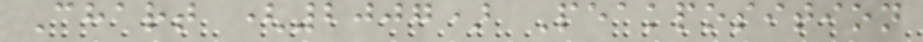Chart (2007) Peakposition
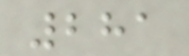281
